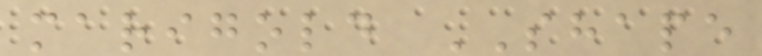marigold SHAPE
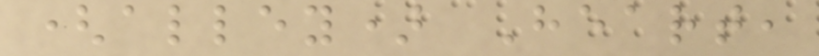(alley) Heart,
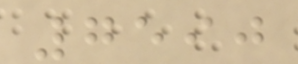7590
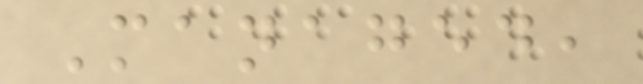Managed,
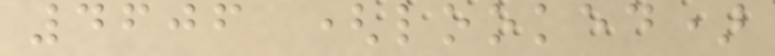4606 (looked)
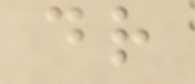dr
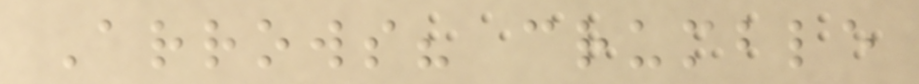Arrows? crumble
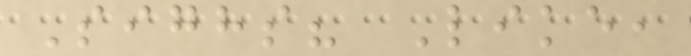Sighs? Like,
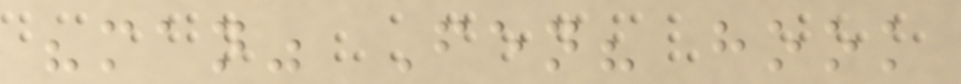"man" Fen? hook
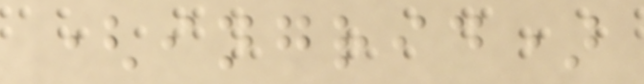(ingrid)
